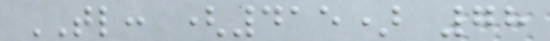TL: (415) 78
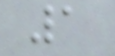1
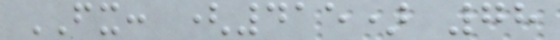FX: (415) 78
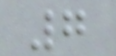7
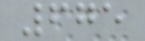675
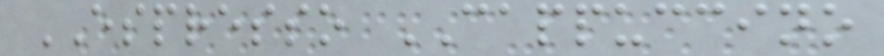ESPRESSO CAPPUCCINO
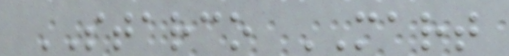STARCO MART
